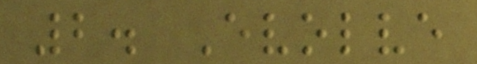2. Evolve
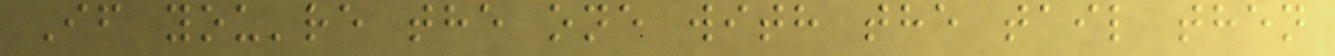If you're the one with the tail then
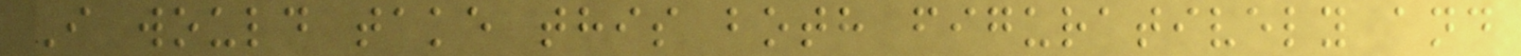I would take this both figuratively and
